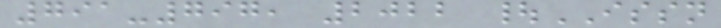791-797, 2022 |ISSN
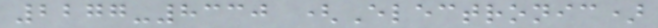2277-8330 (Electronic)
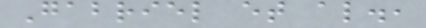Gabriel et al.,
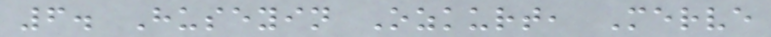6. Huseyin Ozkurt, Merve
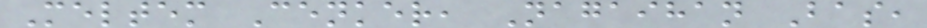Meltem Cenker, Nagaihan Bas,
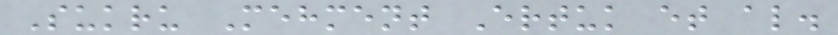Sukru Mehment Ertuk et al.
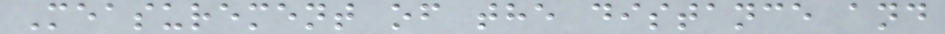Measurement of the distance and
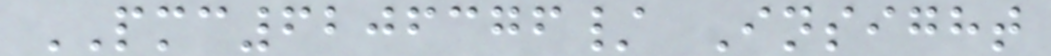PMC6206376/ Insight
